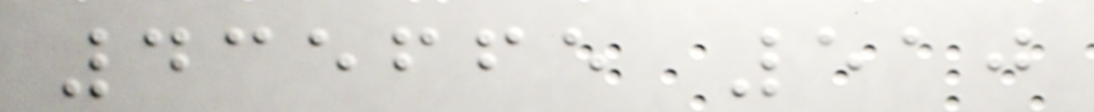435665 510
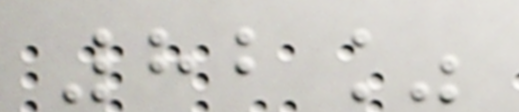82%
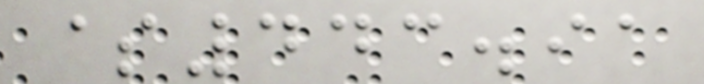$443.91
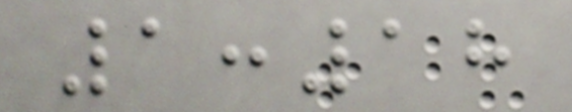1:18
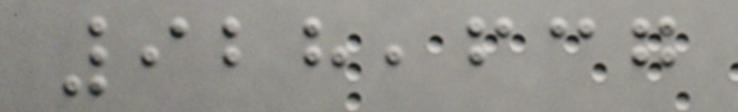928,637
